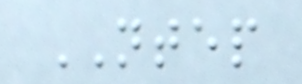NTEP
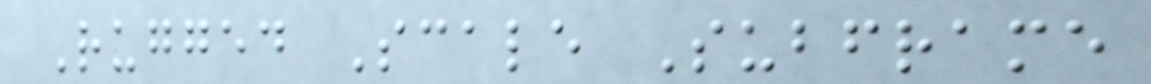Rugged Scale Subframe
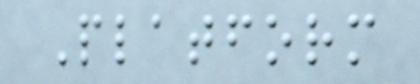Platform
